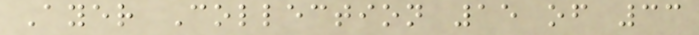Ayer Collection 15 of 33
